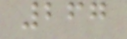267
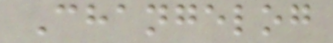Changelog
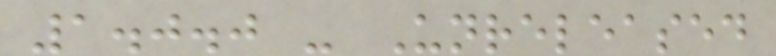1.0.0 - Unreleased
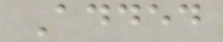Added
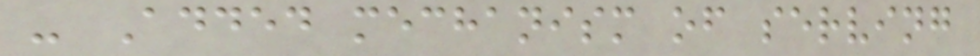- Added mechanism of serving
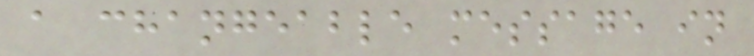a changeable message in
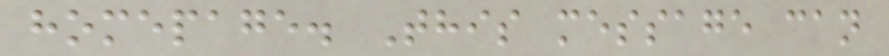homepage. This message can
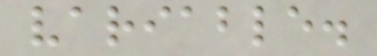variable.
